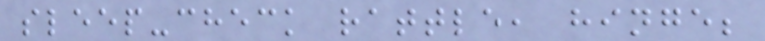sleep-check rattle, hinge;
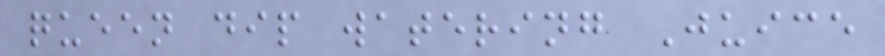queen dip watering Juice
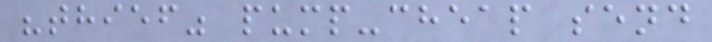"thief" pump-cheap send
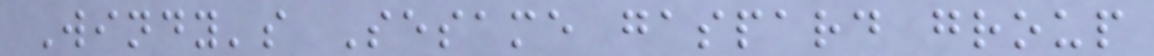Windy's Sesame gaspard group
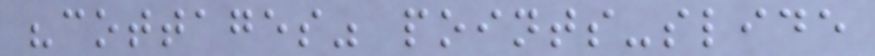"cottages" points-slide
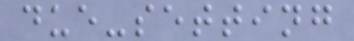due-setting
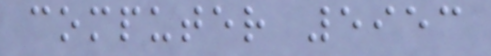computer 5953
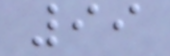99
